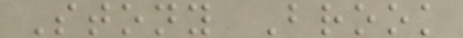Stony Brook
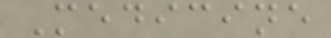Medicine
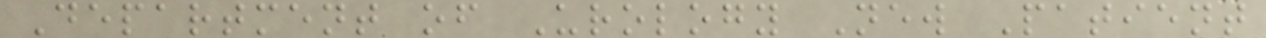Department of Urology New Patient
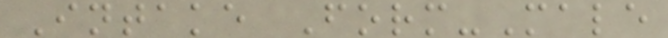Intake Form-Male
